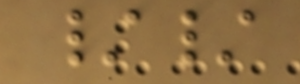//
